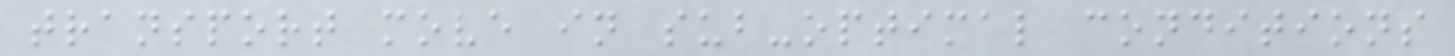transport move in sub-optimal conditions
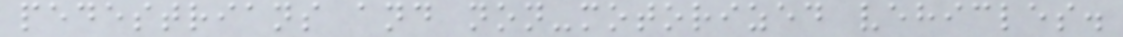pedestrians and non-motorized vehicles.
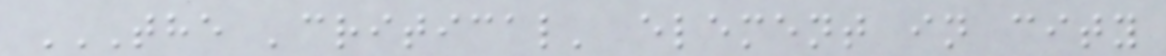THE 'CRITICAL' ELEMENT IN CITY
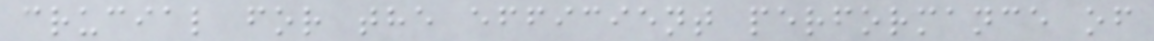crucial for the efficient performance of
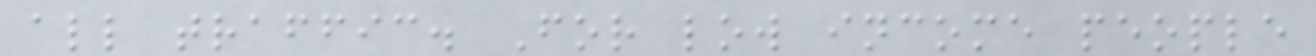all traffic. For low income people
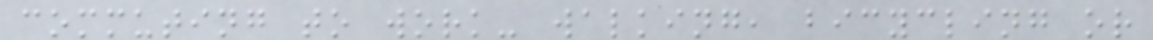commuting to work- walking, bicycling or
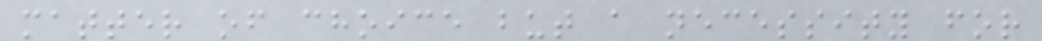matter of choice but a necessity for
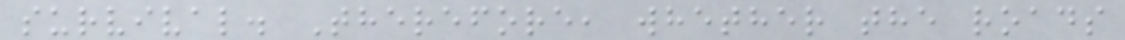survival. Therefore, whether the roads
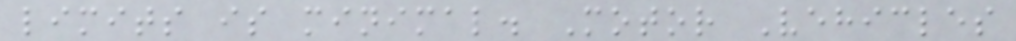limits is minimal. Motor Vehicles
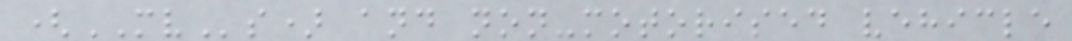(MVs) and non-motorised vehicle
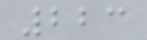223
